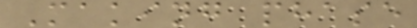Making phase
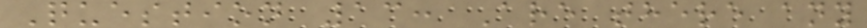Question 13: Are there any
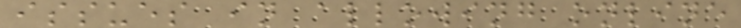issues in allowing online
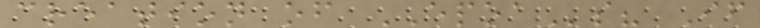creation of EPOAs? If
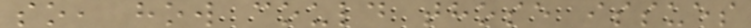so, how could those issues
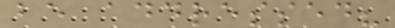be addressed?
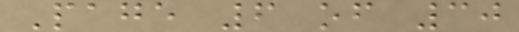Page 6 of 30
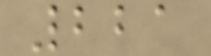221
